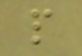p
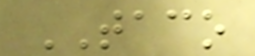TACO
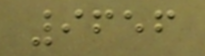9656
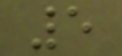5
